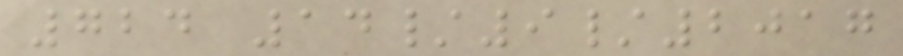724 14/9/2017
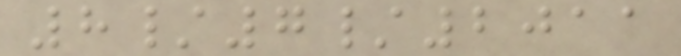8/7/2011
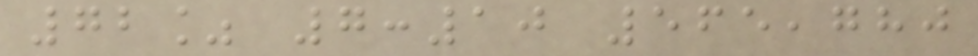72% 7:10 565,780
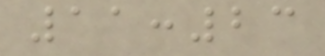11:23
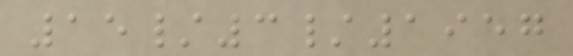15/3/1957
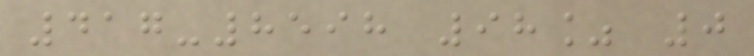417-8598 98% 0
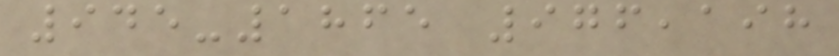945-1865 976,198
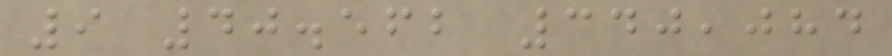9 40.562 340,084
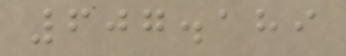607.189
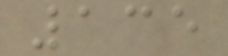135
